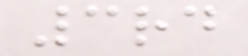3rd
